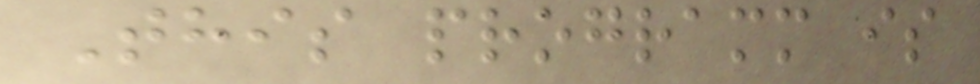This programm is
